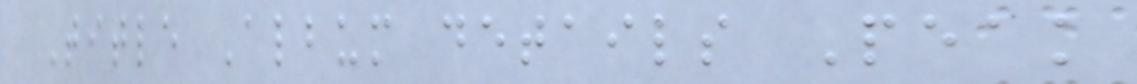Title Album details Peak
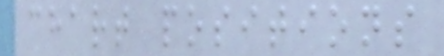chart positions
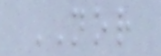NOR
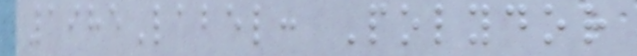1985Label: Polydor
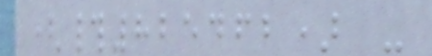(#825462) -
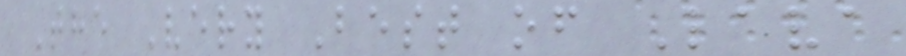The Very Best of Lava
